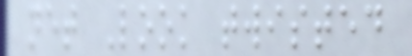net Look twisted
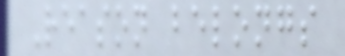Reason belongs
